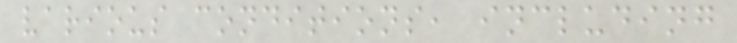various conditions, including
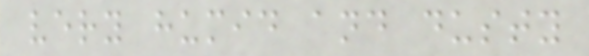very humid and dusty
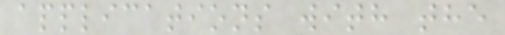applications with the
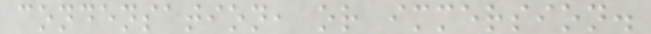condensation, or immersion.
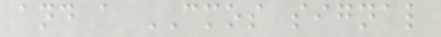and a CMOS signal
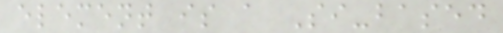element is a Si-based
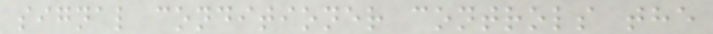signal conditioner controls the
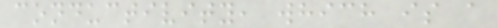conductivity, which is a
